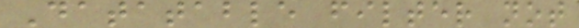Datatable filter not
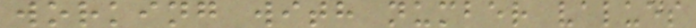working with number values
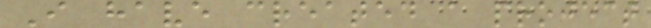I have created a project
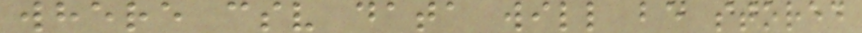where csv data will be stored
